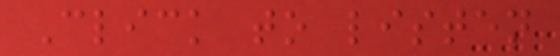Click to listen
